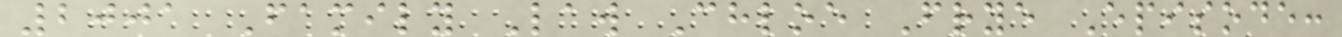2001 Family Law Chloe Frye Episode:
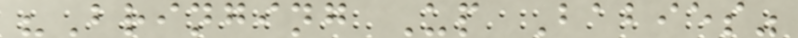"Bringing Up Babies"
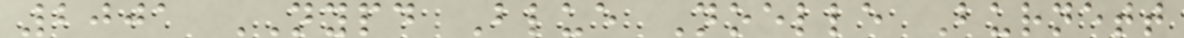2001 NYPD Blue Noelle Burnett
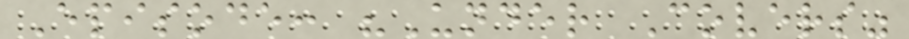Episode: "Under Covers"
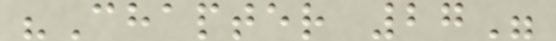"Chapter 27"
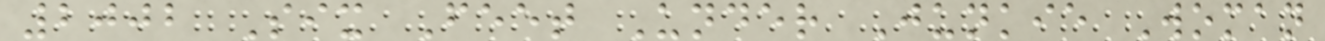2002 Six Feet Under Junkie Woman
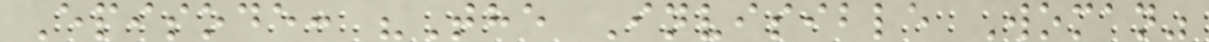Episode: "The Invisible Woman"
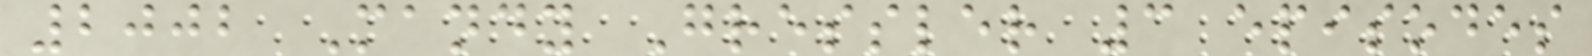2002 Mandy Gressler 3 episodes
